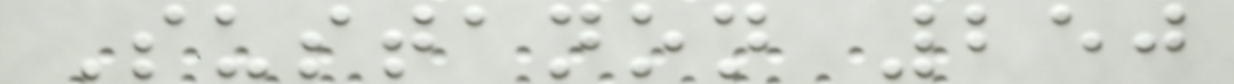Sustanon 250
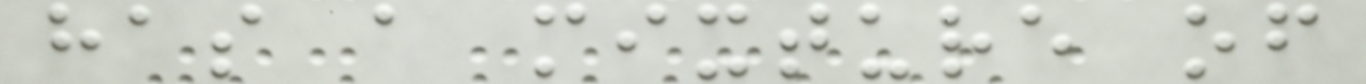has a mixture of
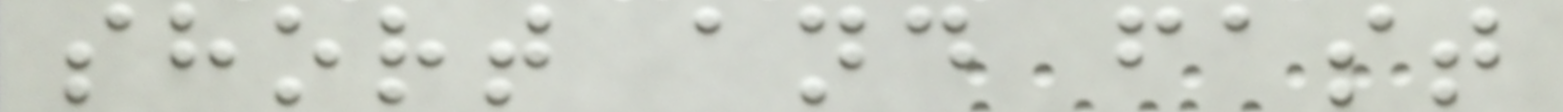short and fast
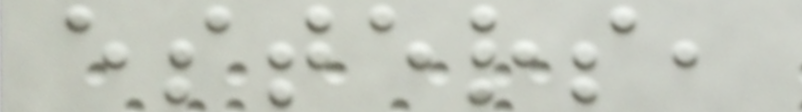esters,
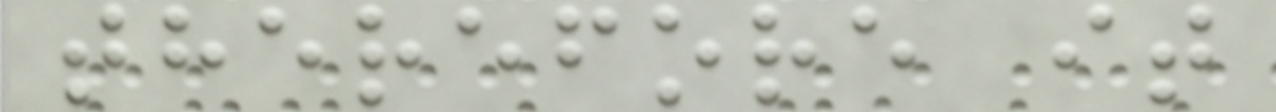therefore it
